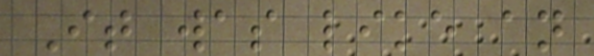It was like an
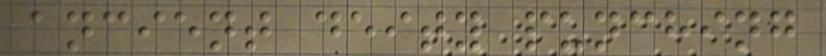ancient deity punching
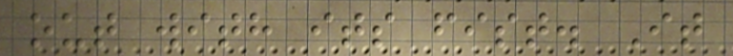out with its fist. It
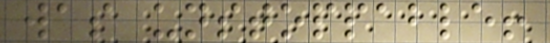was unstoppable!
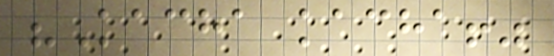"Kacha kacha!"
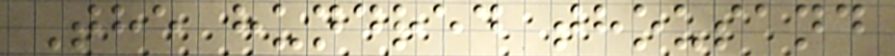The hundred thousand
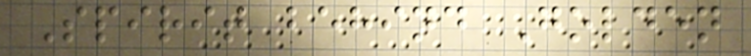Spirit behind Golden
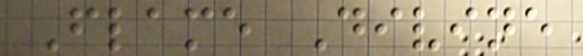Flame Divine
